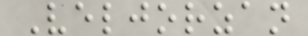Veljorzan
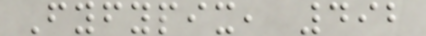Fyfypix, 492
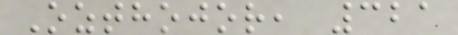Ozthojor, 321
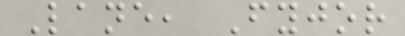Lane, Fyjor
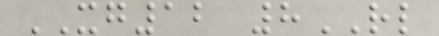XG12 8RL
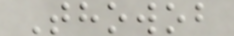Thowob
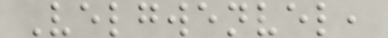Velgwenvel,
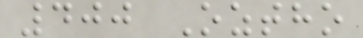400 Oztho
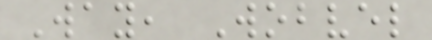Way, Wobvel
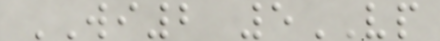WI2 5VP
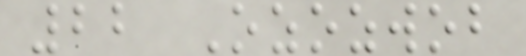22 Ozozwob
